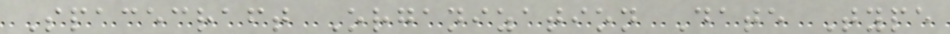Spacecraft Organization Date Type
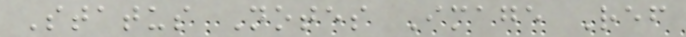Status Notes Image Ref
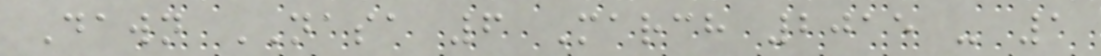Dawn NASA 6 March 2015 - 1
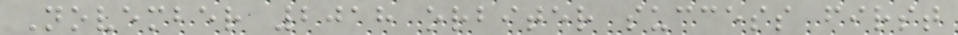November 2018 orbiter success first
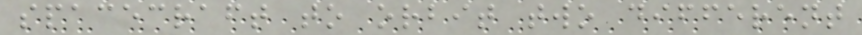spacecraft to orbit two different
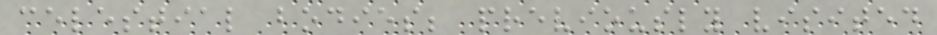celestial bodies; previously visited
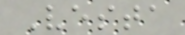Vesta
